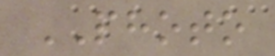PHOTO
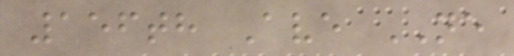156th Ave NE
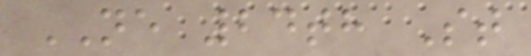NE 24th St
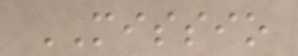MISSIO
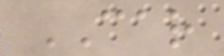CAR
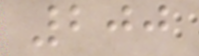200
